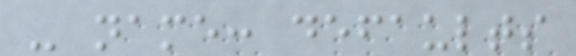- name: defaults
